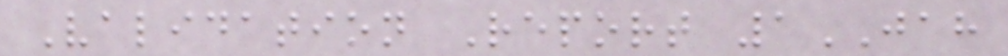Validation Report 1JAH
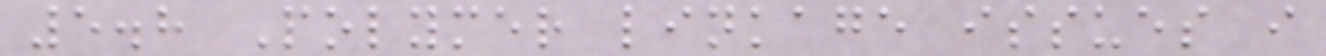5.8 Polymer linkage issues i
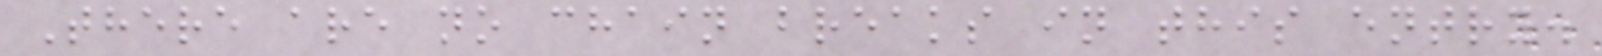There are no chain breaks in this entry.
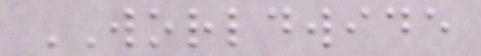WORLDWIDE
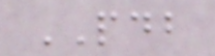PDB
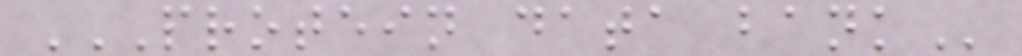PROTEIN DATA BANK
